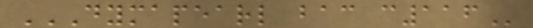DYMAPEARL BAC C116
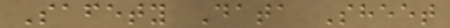Safety Data Sheet
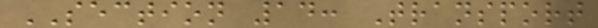SECTION 14: Transport
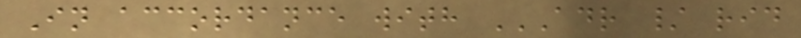In accordance with ADR / RID
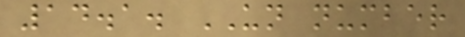14.1. UN number
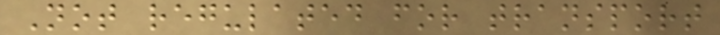Not regulated for transport
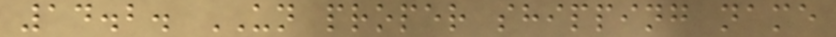14.2. UN proper shipping name
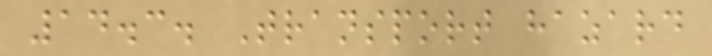14.3. Transport hazard
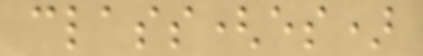class(es)
